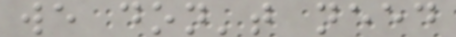we don't need
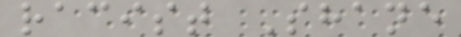racist Shane
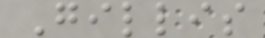Gillis
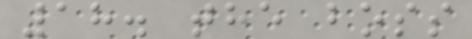18. the boss
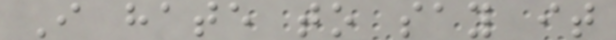I hate to say it
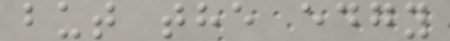but the edgy
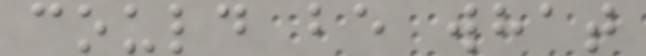could be what
